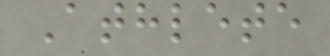Athlete
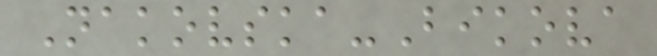Nakovska-Bikova
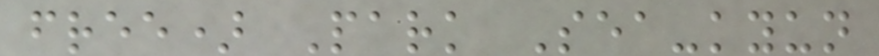free) Park Sea-kyun
